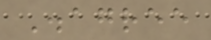Disagree
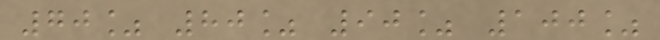70% 80% 90% 100%
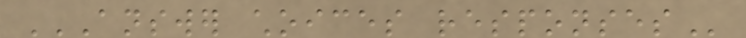ANSWER CHOICES RESPONSES
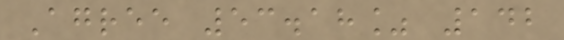Agree 53.18% 142
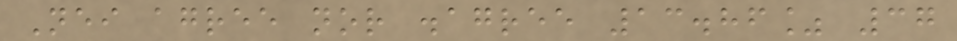Neither agree nor disagree 13.86% 37
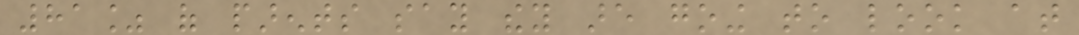81% of parents say they are going to look at
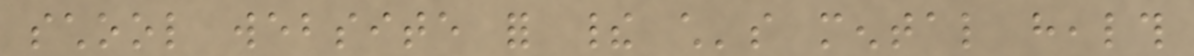school website for their child's mental health
